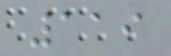119
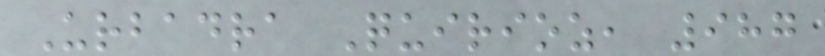Urbadra Quirioz, 987
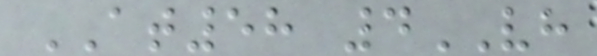AT58 4VH
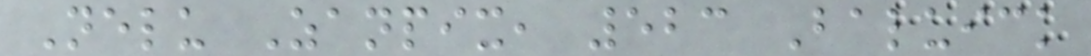Nelu Zanpix, 523 Baluick
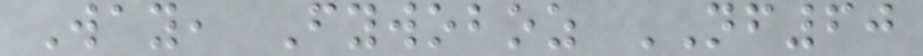Way, Fywoboz NF60
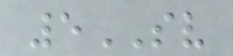5SV
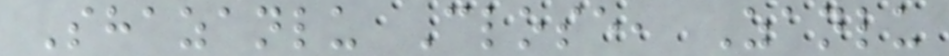Shazanlu Close, Zanlu
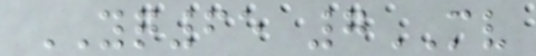YQ65 7MV
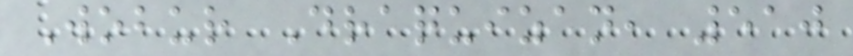Wobur Draquizan, 510
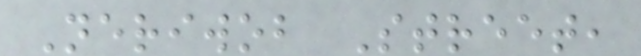Neriwob Street,
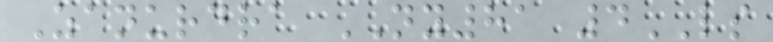Zanurdra NY81 4LS
